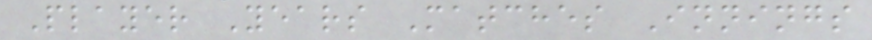Player Years Matches Innings
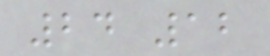24 12
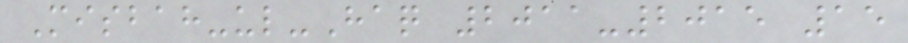Misbah-ul-Haq 2011-2015 15
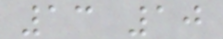13 10
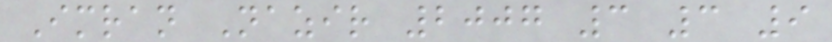Imran Nazir 2007 3 3 9
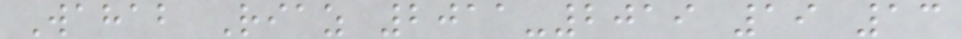Wahab Riaz 2011-2019 19 13
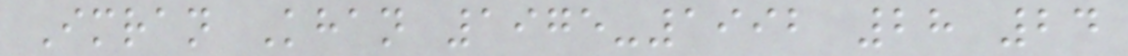Imran Khan 1975-1992 28 24
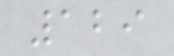129
